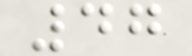47
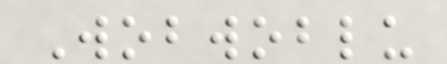Wobwoblu
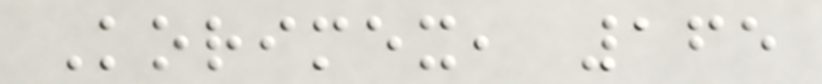Korimex, 165
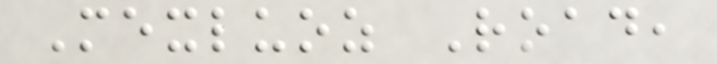Mexluoz Road,
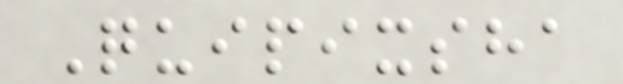Quipixsha
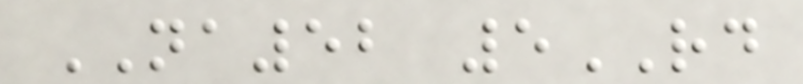NA52 5RD
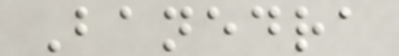Banedra
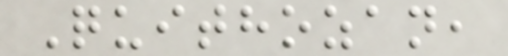Quithozan,
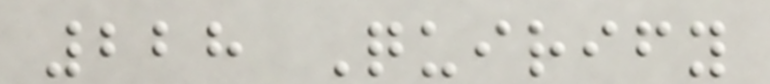228 Quirify
